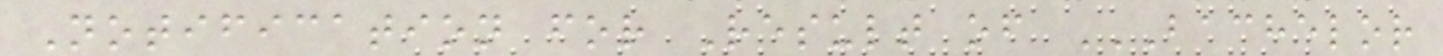Notification for Result of BACHELOR
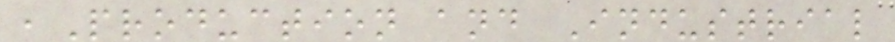,Production and Industrial
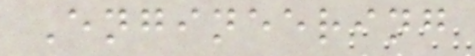Engineering
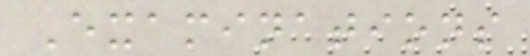Examinations
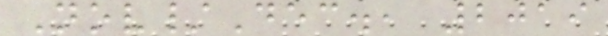Nov/Dec., 2019
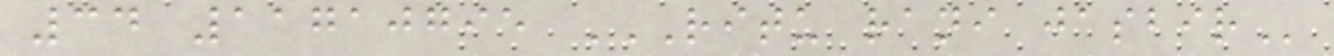34 11710795 RITU RANI JASBIR
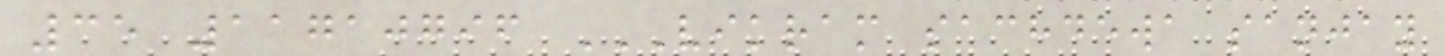35 11710796 VIKRAM SACHDEWA SANJAY
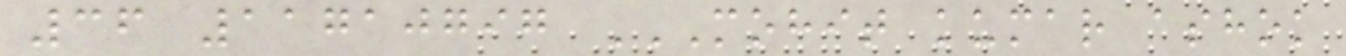36 11710797 MOHIT KUMAR ASHOK
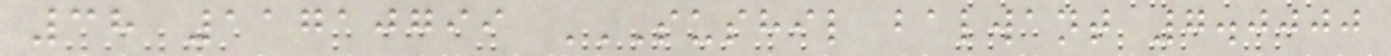38 11710799 SUSHIL BALWANT 7.0000
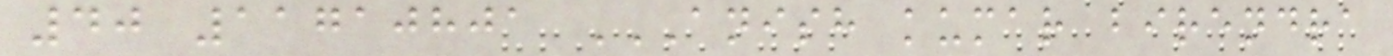40 11710801 ANISH KUMAR BIRENDRA
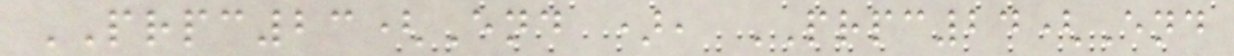PRPC23(End ), PRPC24(End
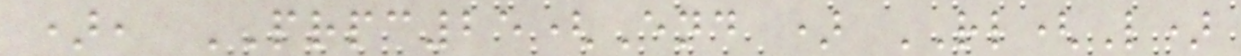), PRPC25(End ) RL(L)
